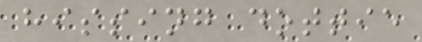hissing dottie
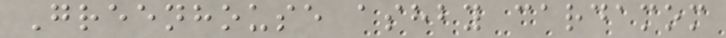Greenhouse ashby cardamom
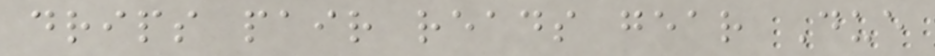drips pair reads gear Due
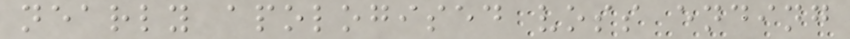nearly apologised voss ending
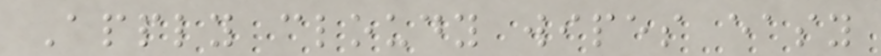Apply cloudy wipes easy
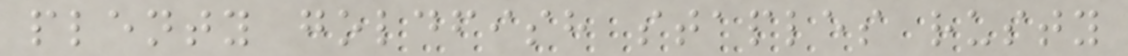plenty goldfish staples rusty
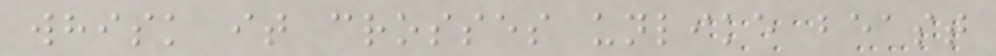whisk it crosses unlike beast
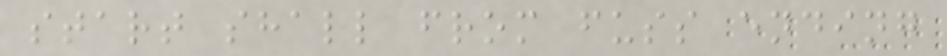start shall from fuss ending
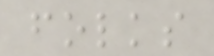folks
